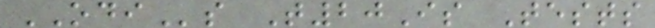ODIs T20Is Tests
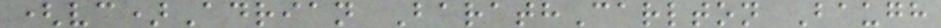(vc)Adrian BarathCarlton Baugh
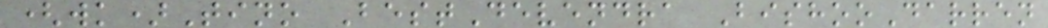(wk)Tino BestDevendra BishooDarren
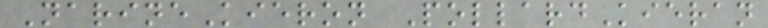NarineKieron PollardKieran
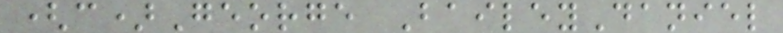(c)George BaileyDaniel
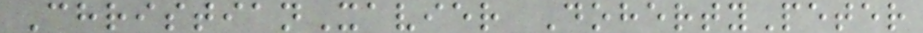ChristianXavier DohertyPeter
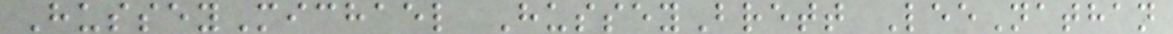HusseyMichael HusseyBrett LeeNathan
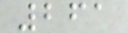261
